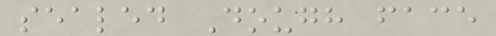sealed Dough face
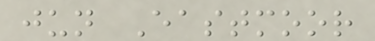jun Eastmoor
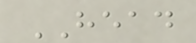HEAD
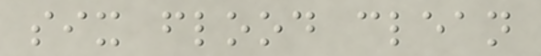six flood clean
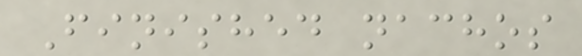Finished nachos
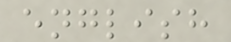english
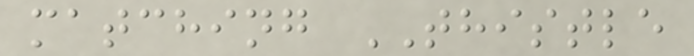matching THISTLE
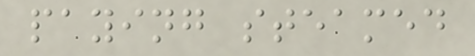paying steamed
